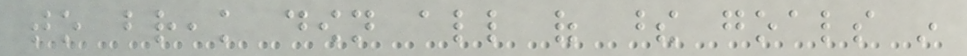to break down all of these goals in
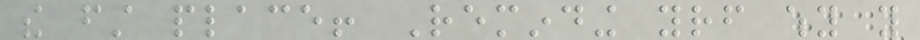the first place! Reminding yourself why you
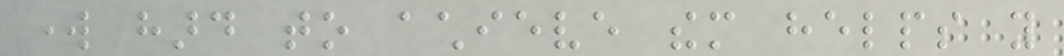work hard to achieve them helps you
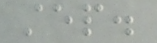step.
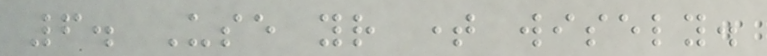6. Use your time wisely.
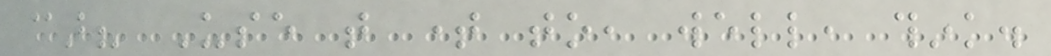car? Use that time to, well, think.
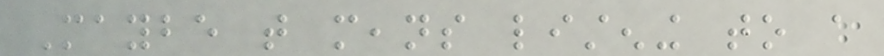Maybe that means listening to a
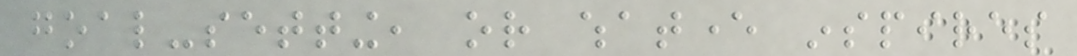goal-setting, or whatever inspires
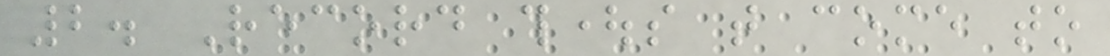2. Record thoughts that come to
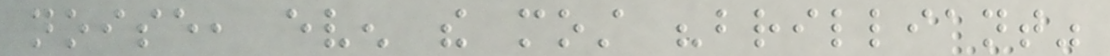noise, even the most "brilliant"
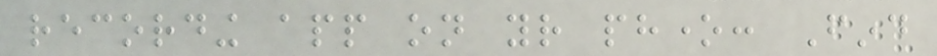recording app on your phone: Find
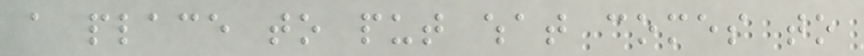a place to put what comes to
